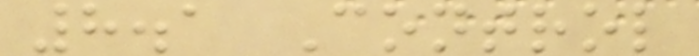8.1 Control
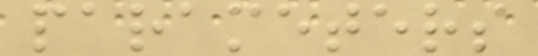parameters
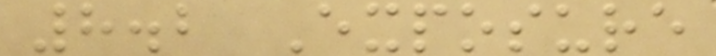8.2 Exposure
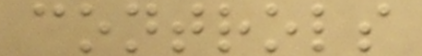controls
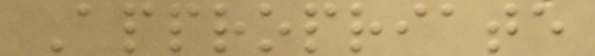Appropriate
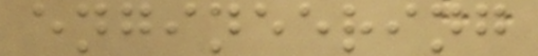engineering
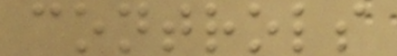controls
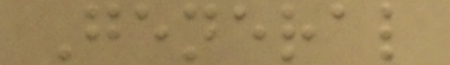General
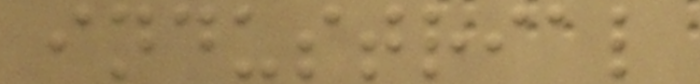industrial
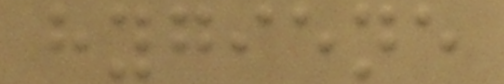hygiene
